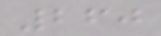260
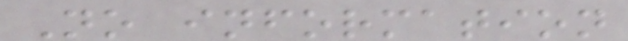No information
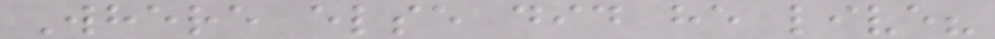Where else did he live?
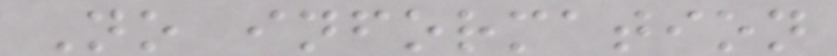No information
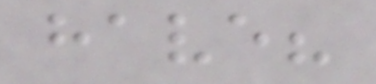have?
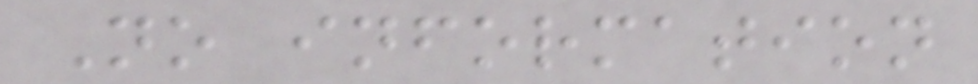No information
